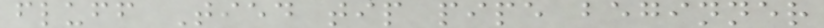fluff Tied tip pipe beginner
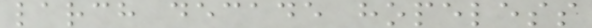larch decade hopeless
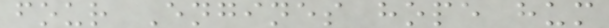four Engines hope hum
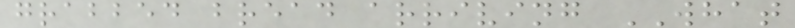grabbed bread arriving WHAT
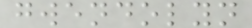gwendolyn
